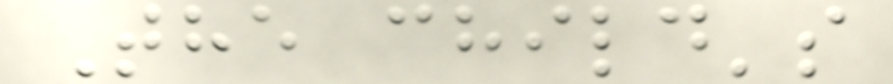The child's
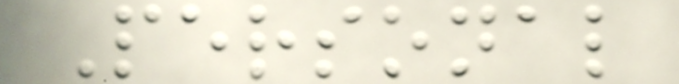Personal
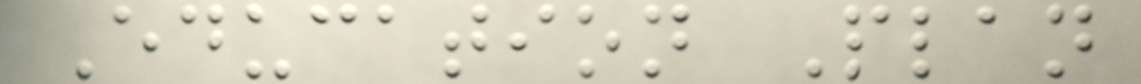Education Plan
